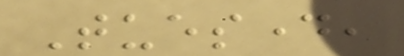Tuesday,
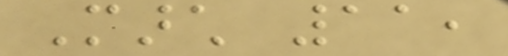March 11,
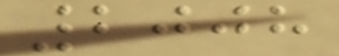2008
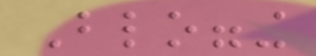Blogging
